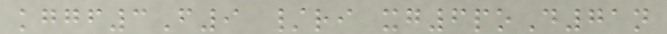kggf3F9 /ri xg6poD71n
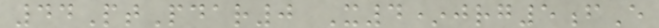44PtPdar0 X4*jrg5fE
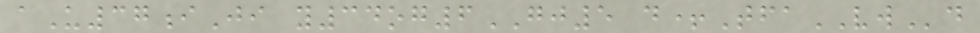aU37iJi y34og6GJ5 d+TfaVWd
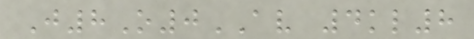J8O0AV 4kl8
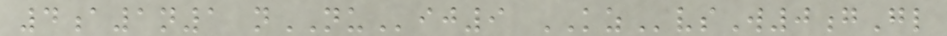4a1n1 nNUij9 KZvsW0gGl
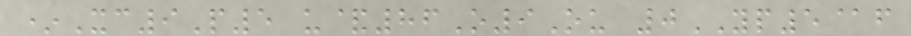*Xc9P5 u&86O9Ou 0YP5@f
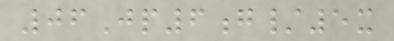06Jp6g/5x
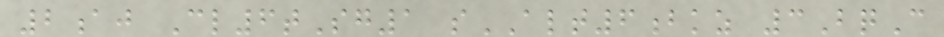2aj Cl6tSg1 sALT6bkz 3BqC
